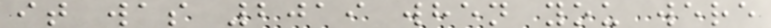it was 2019 when you were
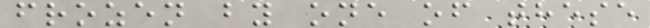frozen by one of these
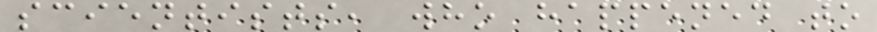scientists, who happened to
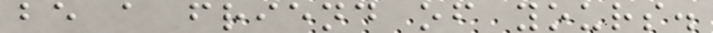be a friend of yours.
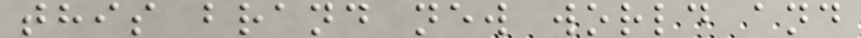this brand new world and
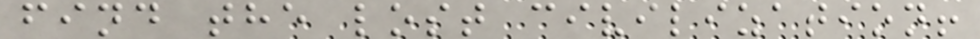find the lost civilization!
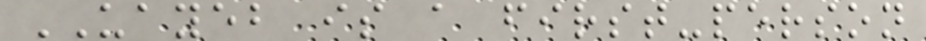UAYEB is a first-person
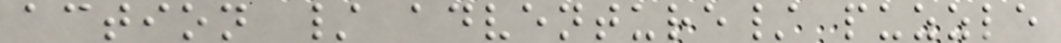action / adventure/ puzzle
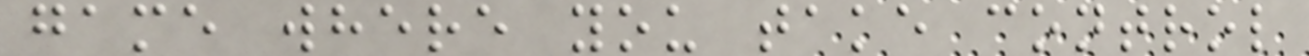game where you take control
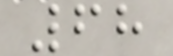68
